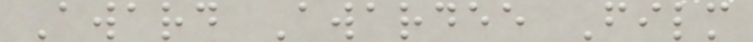Award Awardee Film
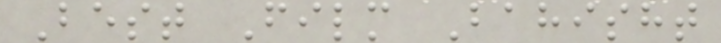Best Film Bahisht
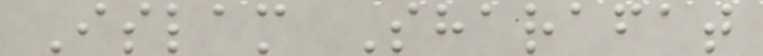Islam Sharafat
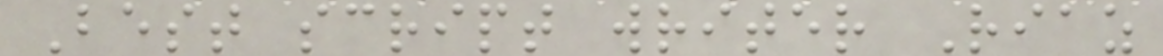Best script writer Riaz
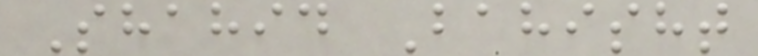Shahid Bahisht
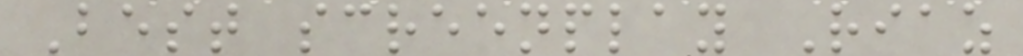Best screenplay Riaz
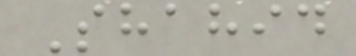Shahid
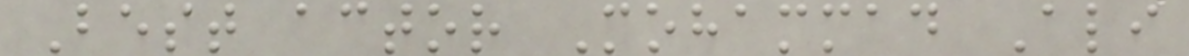Best actor Mohammad Ali
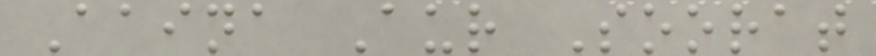Aaina Aur Soorat
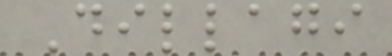Dillagi
